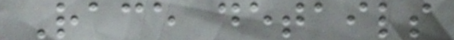Race details
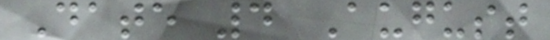Date 4 August
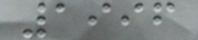1996
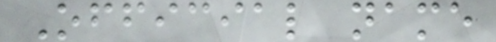Official name
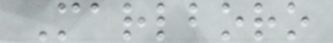Marlboro
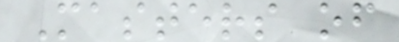Masters of
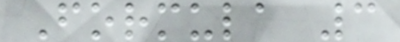Formula 3
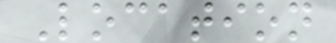Location
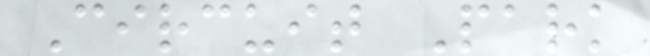Circuit Park
